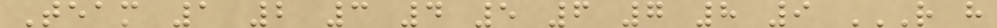Team 1 2 3 4 5 6 7 8 9 R H
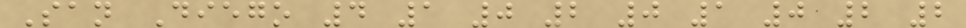San Diego 4 1 0 2 0 1 0 2 2
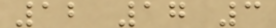12 17 3
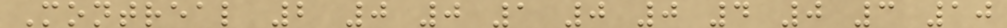Montreal 2 0 0 1 0 0 4 0 3 10
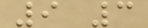9 3
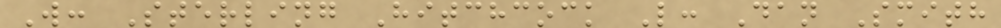W: Sterling Hitchcock L: Dan Smith
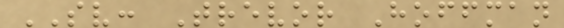SV: Trevor Hoffman
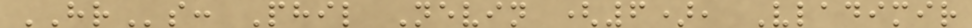HRs: Phil Nevin (6), Vladimir
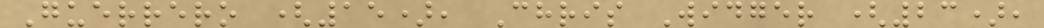Guerrero (15), Chris Widger (23),
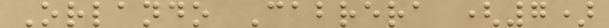Orlando Cabrera (7)
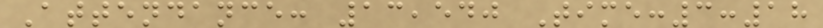Attendance: 13,540 Time:3:18
